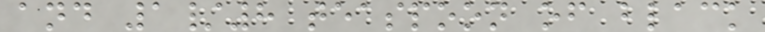and 1/8 teaspoon of black
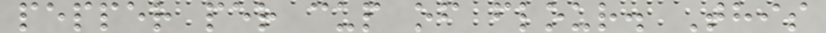pepper per cup of flour. This
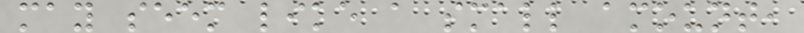may seem like a small amount,
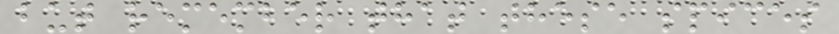but remember that these spices
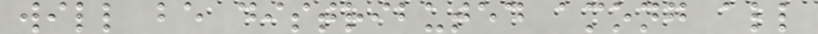will be distributed among all
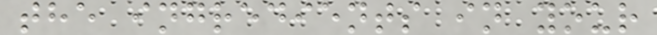the ingredients in your
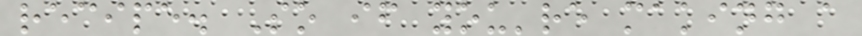recipe. So if you're making a
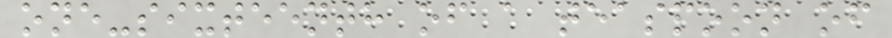one-sixteenth of a teaspoon of
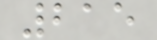215
